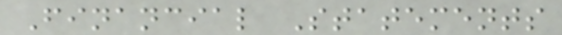Financial Statements
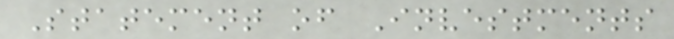Statement of Investments
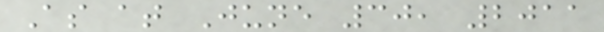As at June 30, 2011
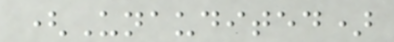(Unaudited)
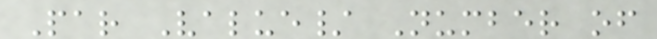Par Value/ Number of
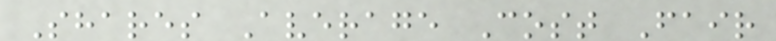Shares Average Cost Fair
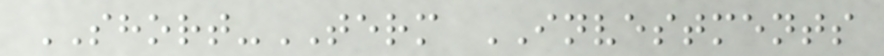SHORT-TERM INVESTMENTS
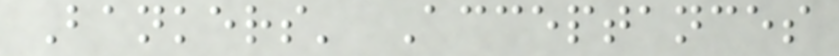Bankers' Acceptances
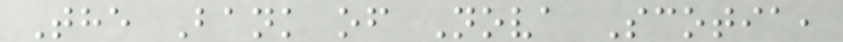The Bank of Nova Scotia,
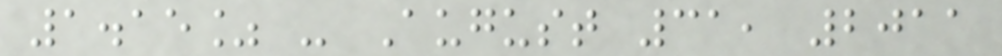1.15% - August 31, 2011
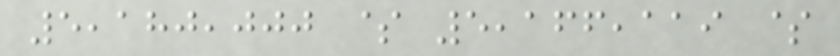5,180,000 $ 5,166,119 $
